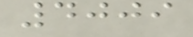4009
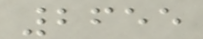2655
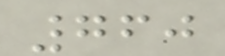760
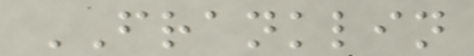FRANKLIN
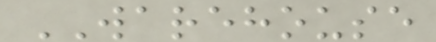WAREHOUSE
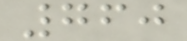760
